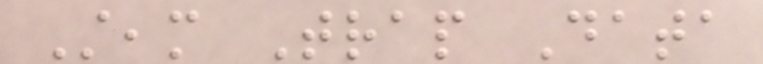Steam Trap Data
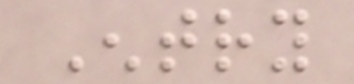Entry
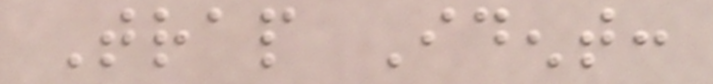Trap Ident:
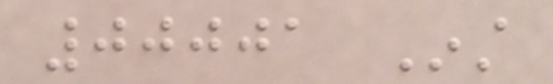00001 Inst
